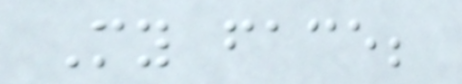My face;
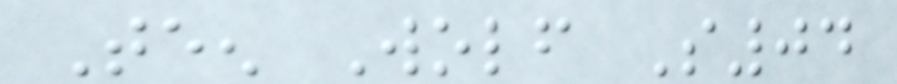Teen Wolf S04
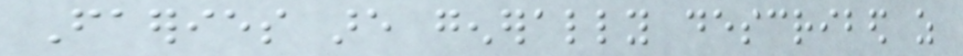Faeries are generally described as
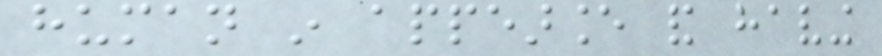human in appearance and having
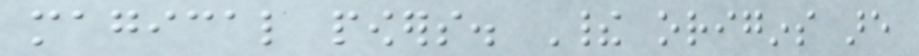magical powers. Their origins are
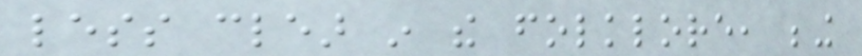less clear in the folklore, being
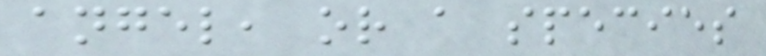angel, or a species
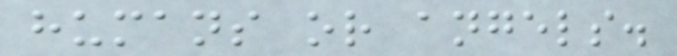humans or angels.
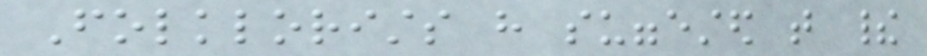Folklorists have suggested that their
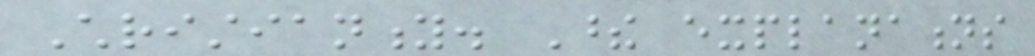Christianity. These explanations
